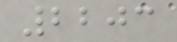2203
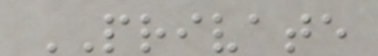PRIVATE
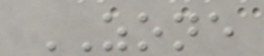ZONE
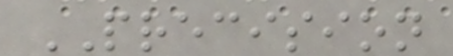PRECISION
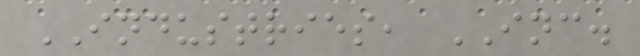INDUSTRIES, INC.
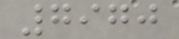7970
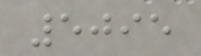5095
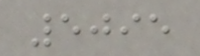5095
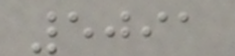5091
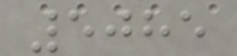5085
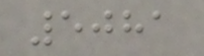5081
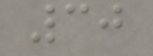30
